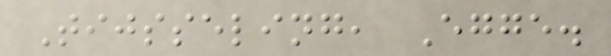Tijsseling, Egge.
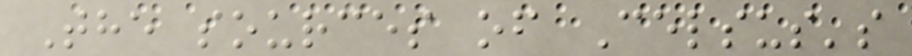The sources of Celsus's
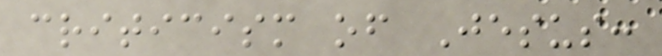criticism of Jesus:
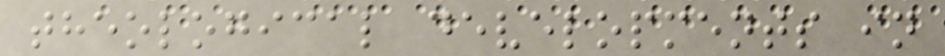theological developments in
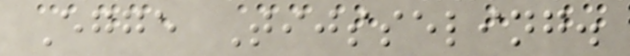Egge Tijsseling.
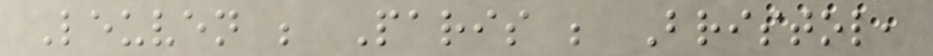Leuven ; Paris ; Bristol,
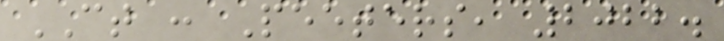CT : Peeters, 2022.
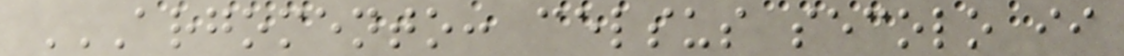ARGOMENTO: CELSUS SECOLO II
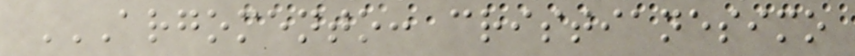ARGOMENTO: CRISTIANESIMO
